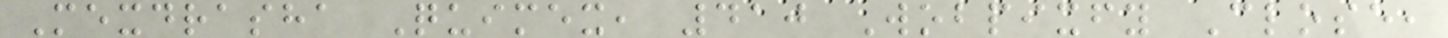Mexdrasha Quimex, 410 Wobpixfy Close,
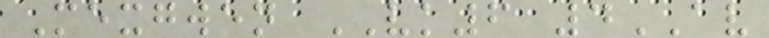Mexgwen VK6 4AV
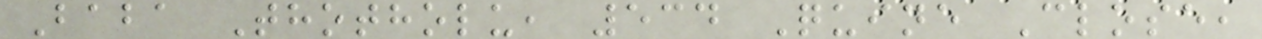Baba Thotholu, 534 Quine Close,
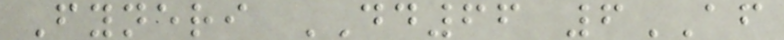Fyneri DD66 6AF
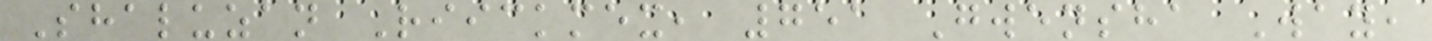Shaluzan Riickmex, 751 Gwensha Way,
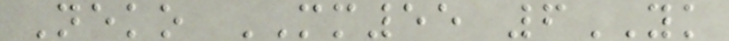Neko MM55 6YK
